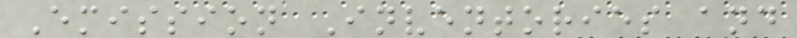Emission Inventories and
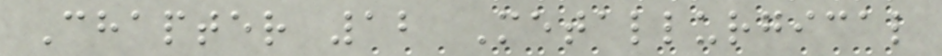Chapter 12 Metallurgical
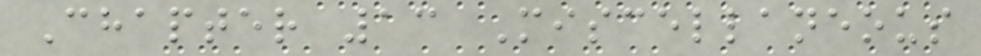Chapter 13 Miscellaneous
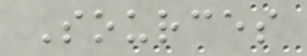Sources
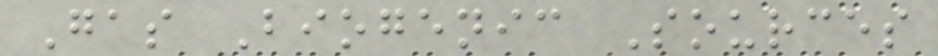Gas Biogenic Sources
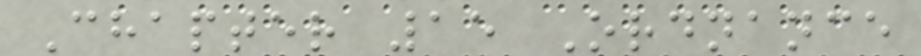Chapter 15 Ordnance
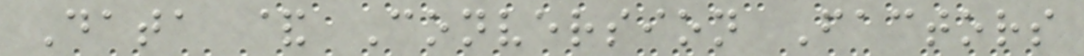Data & Conversion Factors
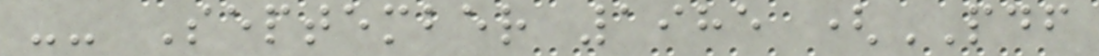-- September 1985 (PDF
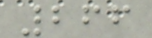266
